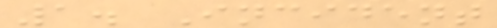1. Incident
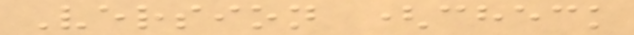Version (check
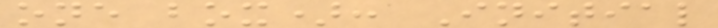one box): Initial
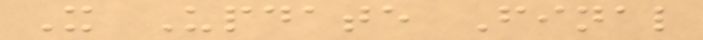X Update Final
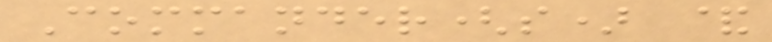Commander(s) &
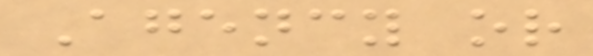Agency or
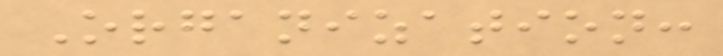Organization:
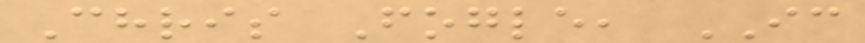Chris Fogle, IC
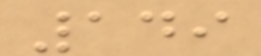149
